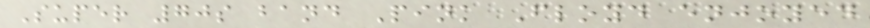Super 70s band Pink Floyd enjoyed
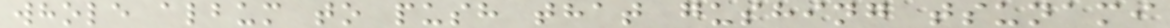whole album to push that gushing tsunami
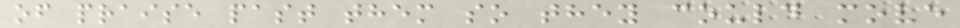of praise past them so they could move
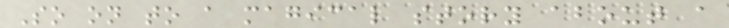So on to a magical story about a
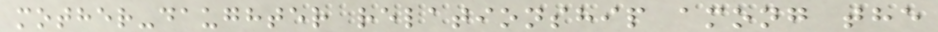mother-daughter relationship among the
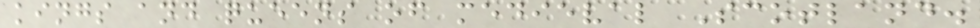kings and queens of medieval Scotland.
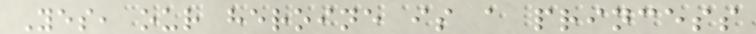Yes, our heroine is a princess
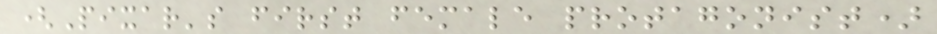(Pixar's first female protagonist)
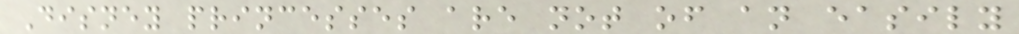Disney princesses are not of an easily
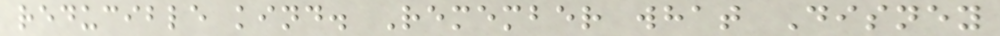reducible kind. Remember what Disney
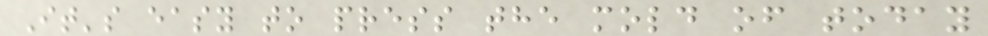It's easy to press the mold of today
